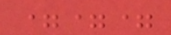===
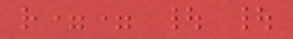r== | |
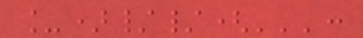_)//(''':
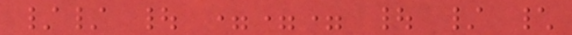// | === | / \
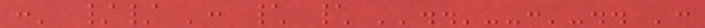:' // ': \ \ ''..'--:'-.. ':
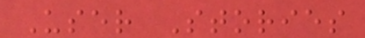User Stories
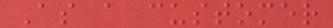As a customer
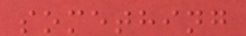something
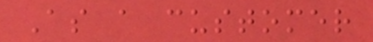As a customer
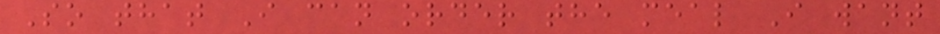So that I can order the meal I want
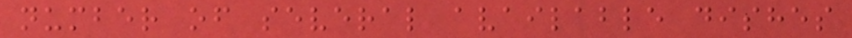number of several available dishes
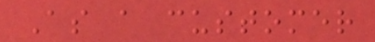As a customer
